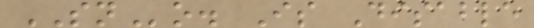SNo. Is Disable
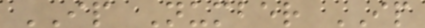IP Number IP
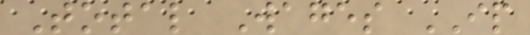Total Wages IP
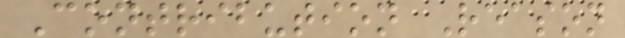Contribution Reason
